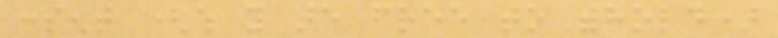consent (which you are free to withhold)
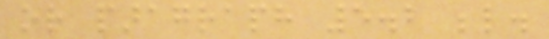or paragraph 5.2 below.
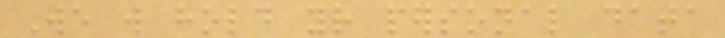We will hold your personal data
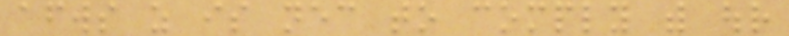afterwards as is necessary to comply with our
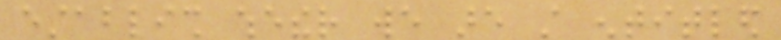establish whether we are still entitled
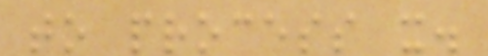to process it.
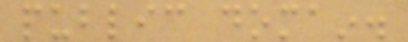public domain.
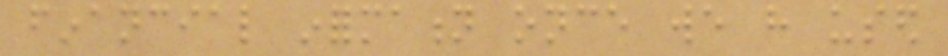financial information once we have used
